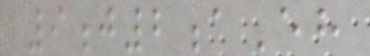9j2aEh
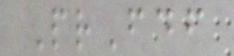PrFdf
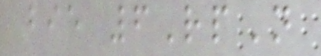bie 6RpN
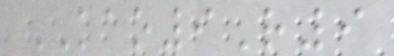KAO9R9
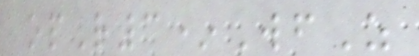opR3*WfZ
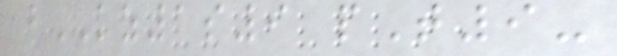bKZ1s9 pT9-
